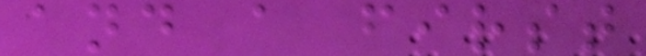and a first
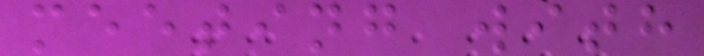meeting with
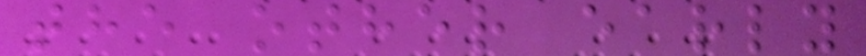the other early
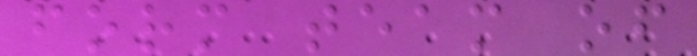form team of
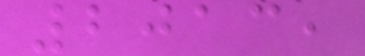2013,
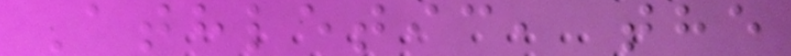Athletic, the
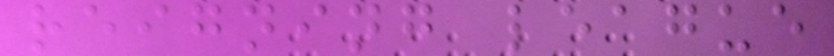reigning league
